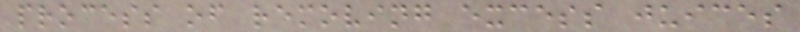process of removing excess juices
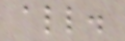all.
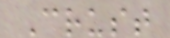Crust
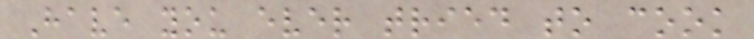Have you ever tried to cook
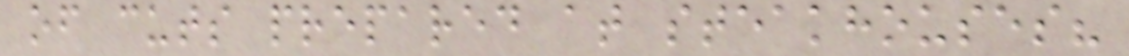of cuts prepared at steakhouses?
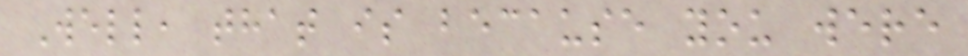Well, that is because you were
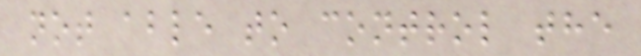not able to control the
